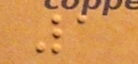1
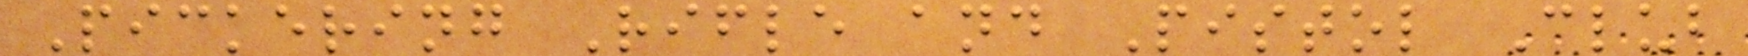Pickering Rifle and Pistol Club
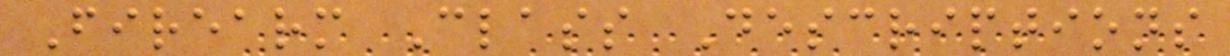Firearm Class Descriptions
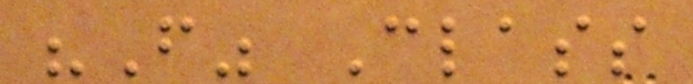"F" Class
